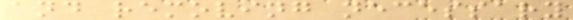and removing necessary
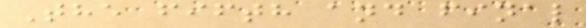The fifth and final
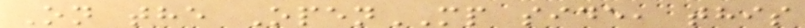On the OpenMP side, this
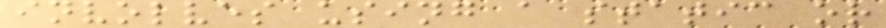involves using a static or
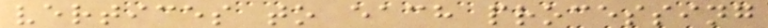vertices to each processing
